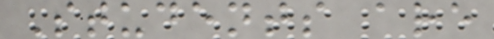Students are
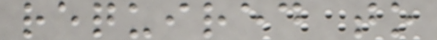required to
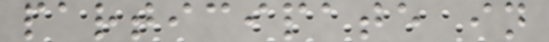participate in
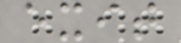exit
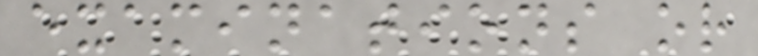examinations or
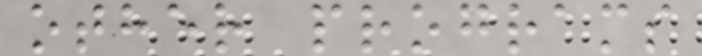other programs
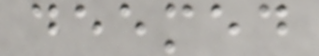deemed
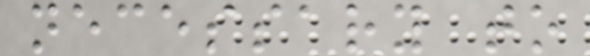necessary to
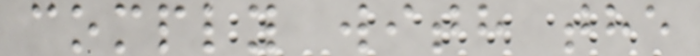comply with the
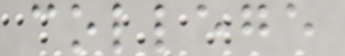college
